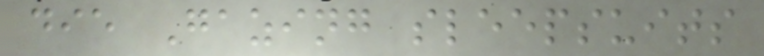die Gazing sleepsuits
